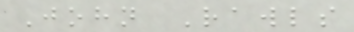John Rawls
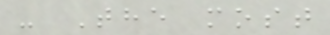- The most
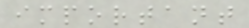important
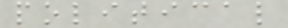political
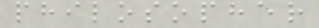philosopher
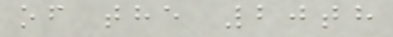of the 20th
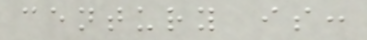century is:
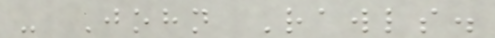- John Rawls.
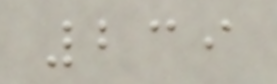239
